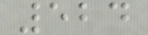524
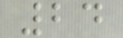24
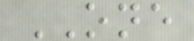ONE
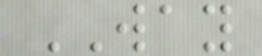WAY
